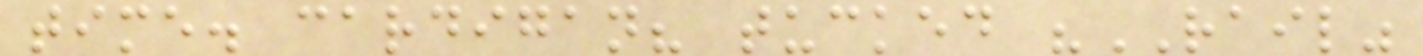time. cardigan? tucked "RAIL"
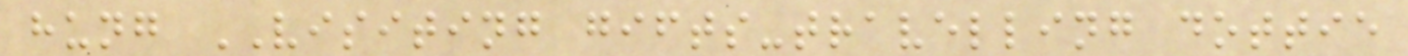hung VISITING gifts-travelling dottie
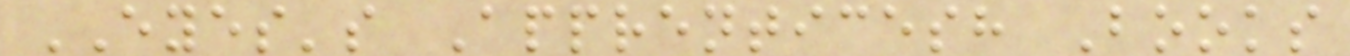EYES's Apprenticesh Books
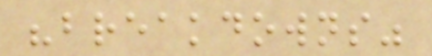"breakdowns"
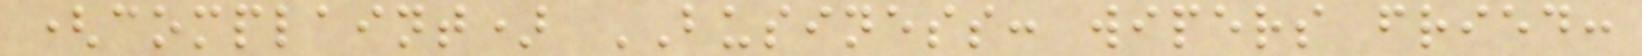(complaint) BUSINESS: wipers fried:
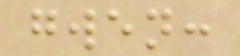gwen:
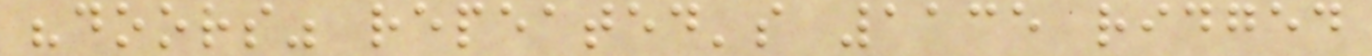"doors" repeated's 1135 ridged
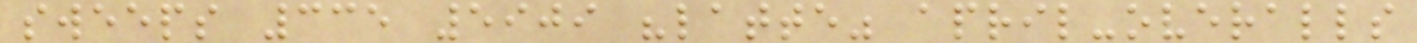sweeps 335 5909 "latte" april-overalls
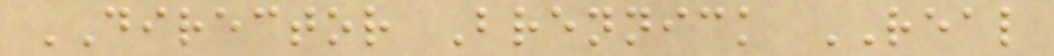DIRECTOR Brennick REAL
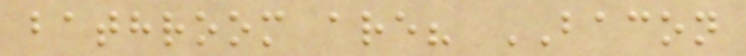bathroom are? BACON
